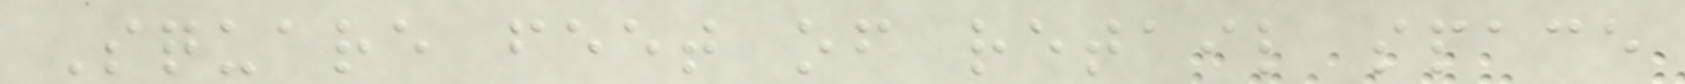Square feet of retail space
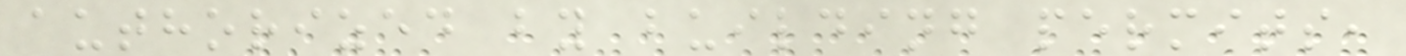authorized by building permits,
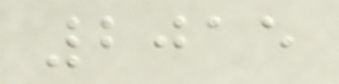2015
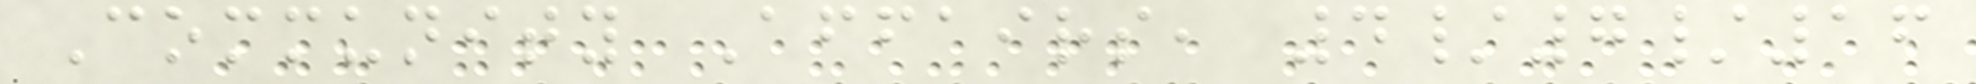Community Affairs, 4/7/16
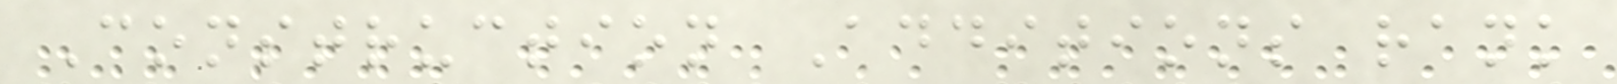Construction Additions rank
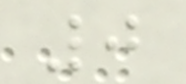0
